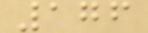176
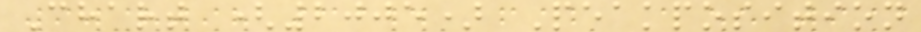Chart (2005) Peakposition
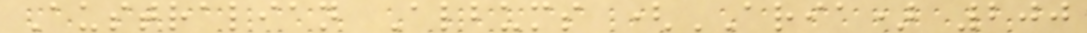Australian Albums (ARIA) 200
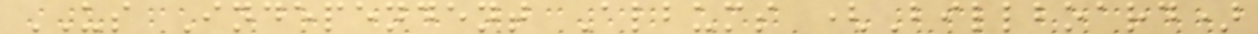US Independent Albums (Billboard)
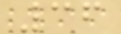36
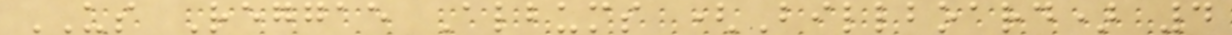US Reggae Albums (Billboard) 4
